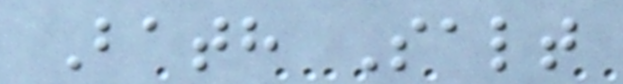Bath Salt
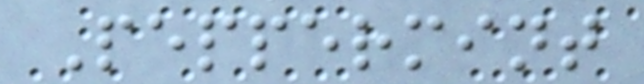Peppermint
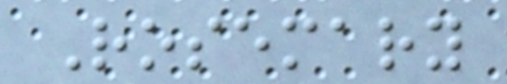Rosemary
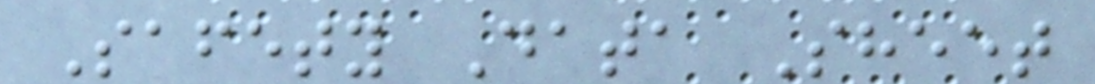Safety Data Sheet
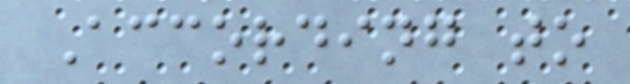According to
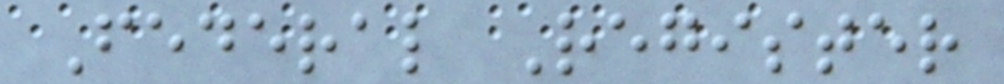Federal Register
